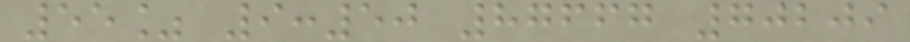55% 9:50 87667 70209
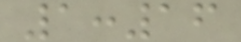1:16
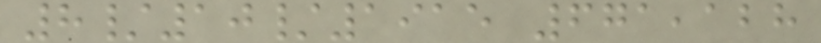8/10/1915 671,128
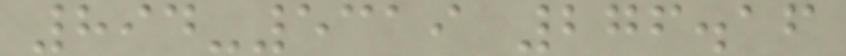894-5319 276.16
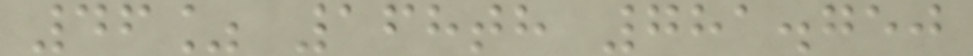46% 168th 781.750
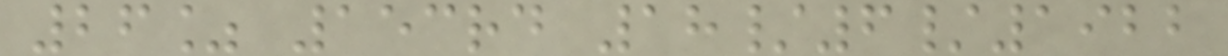26% 153rd 18/6/1922
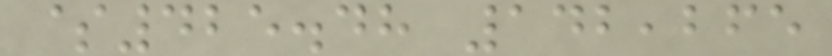$425.48 142,265
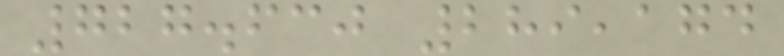727.630 289,174
